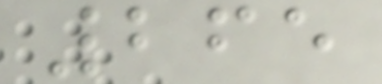265
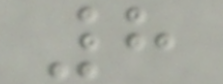8
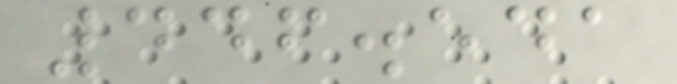446.541
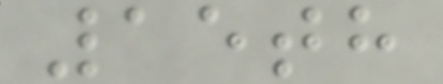15th
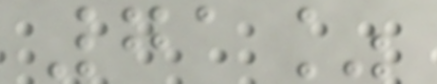71%
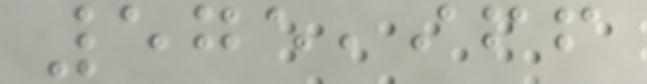575,966
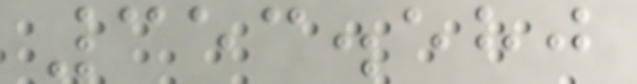353.580
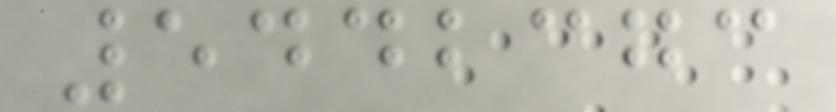5442373
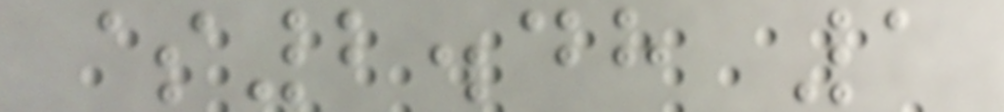$2.48 1
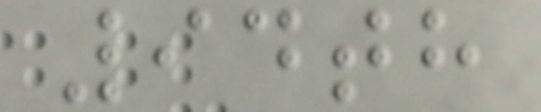94th
